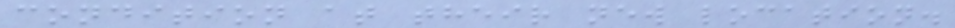condition at their new location.
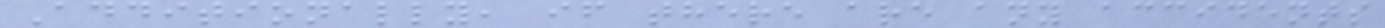Additionally, if there are any accidents
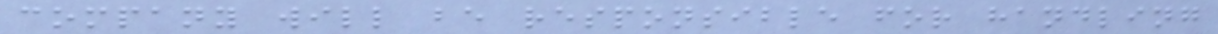company will be responsible for handling
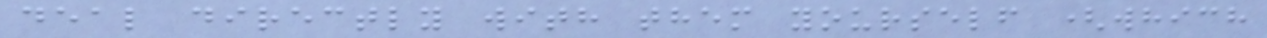deal directly with them yourself (which
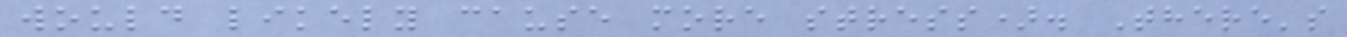would likely cause more stress). There's
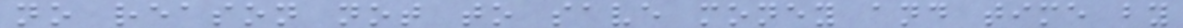no reason not to save money and time by
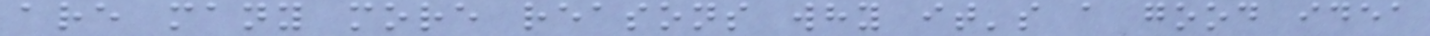are many more reasons why it's a good idea
